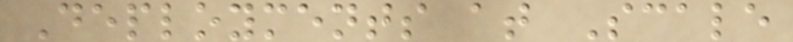Deployments at Scale
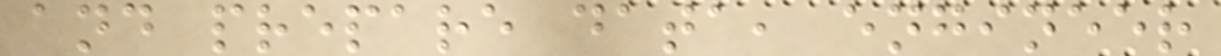and prepare data, engineer
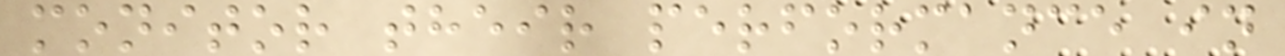monitor their performance in
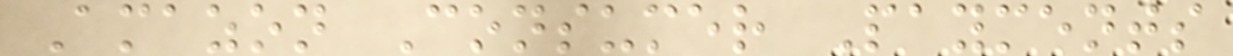Amazon Consumer Payments
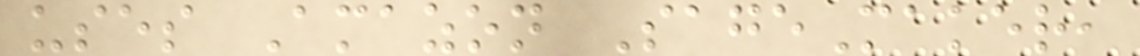uses Amazon SageMaker,
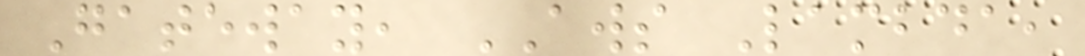Gateway, AWS Lambda,
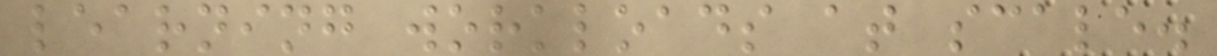learning workloads at scale.
